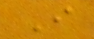I
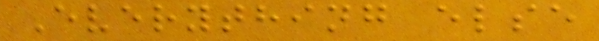Everything else
